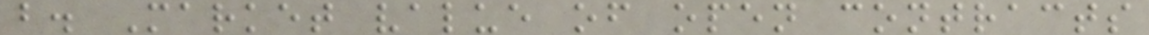b. Market value of open contracts
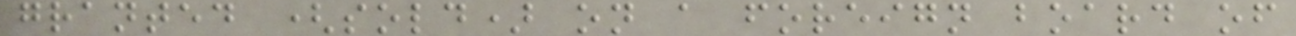granted (sold) on a foreign board of
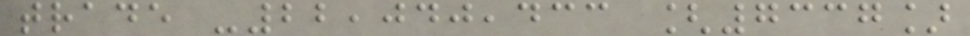trade -22,040,433 [7337]
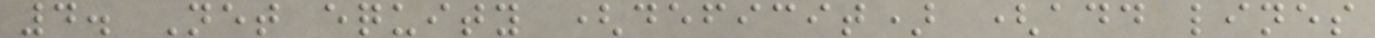4. Net equity (deficit) (add lines
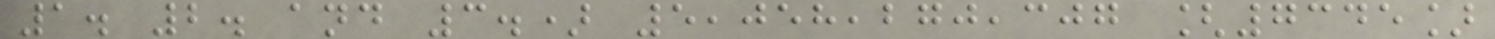1. 2. and 3.) 5,058,270,307 [7345]
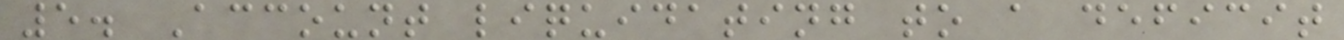5. Account liquidating to a deficit
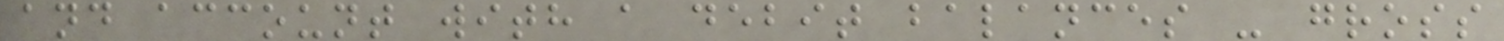and account with a debit balances - gross
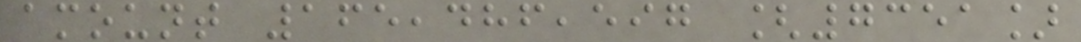amount 165,486,597 [7351]
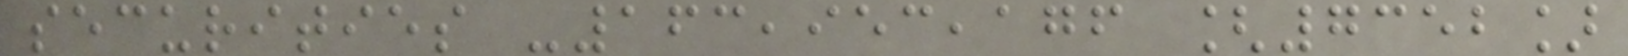securities -163,953,176 [7352]
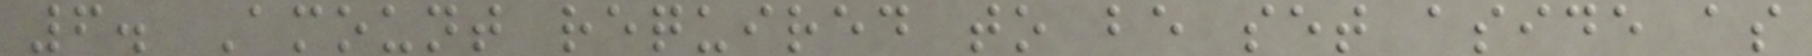6. Amount required to be set aside as
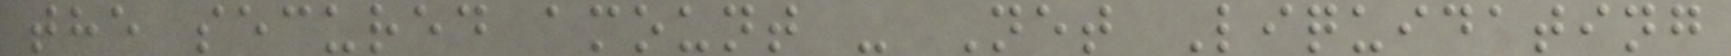the secured amount - Net Liquidating
